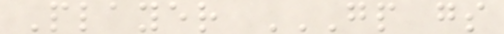Player GP GS
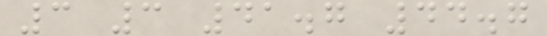3 3 41.7 44.7
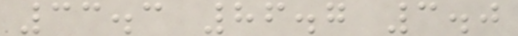33.3 86.7 3.0
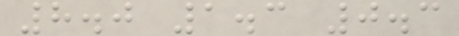8.0 1.3 0.3
